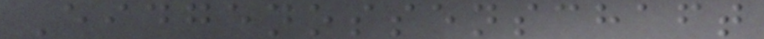Eidgenossenschaft
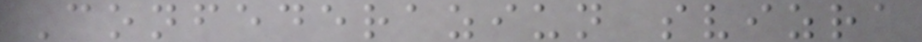Confederaziun svizra
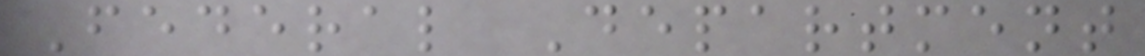Federal Department
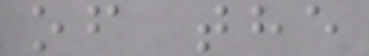of the
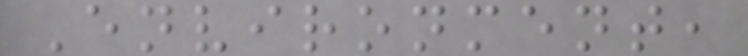Environment,
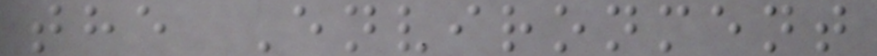the Environment
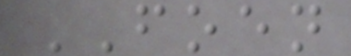FOEN
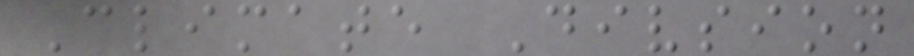Climate Divsion
